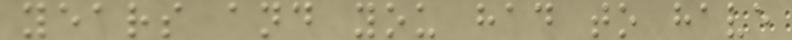years and you had to have
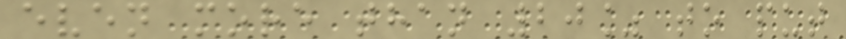even more than 20% to put
